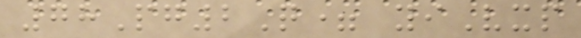78Pg2Q= yiVxp
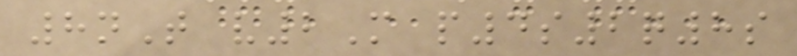8nT v2M p4s2q8s
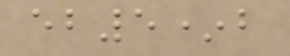eb5*b
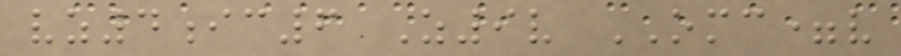vz4ic6 Z9v OMC=v
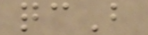qcB
